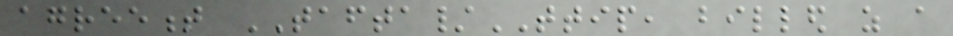agreement TAFTA/TTIP, billed as a
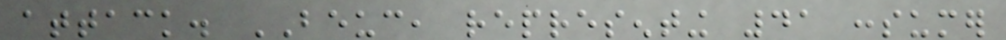attack. BEUC, representing 41 consumer
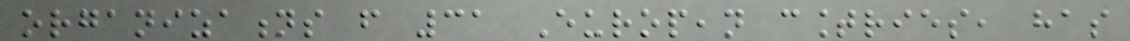organizations from 31 European countries, has
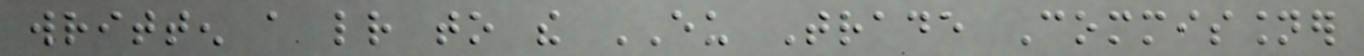written a letter to the EU Trade Commissioner
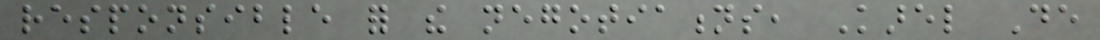responsible for the negotiations, Karel De
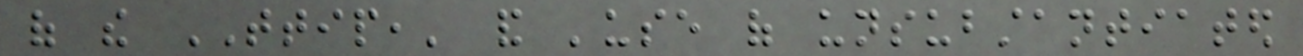of the TTIP,' and 'use of unsubstantiated
